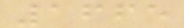1665
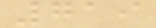719
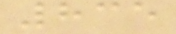835
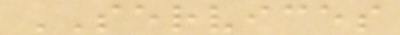SERVICES
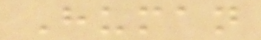Human
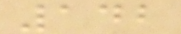142
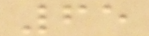65
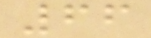66
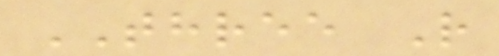THREE R
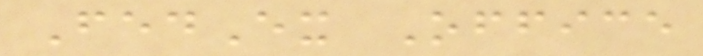FedEx Office
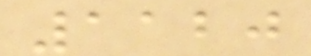1120
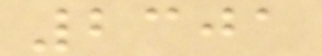2301
